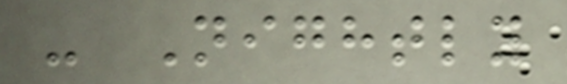- Nightly
